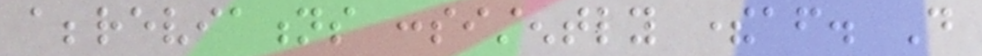abbreviations consistently thereafter. Do
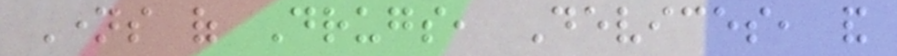Names of Drugs, Devices, and
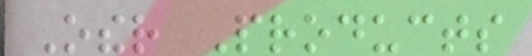Other Products
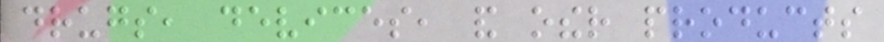drugs, devices, and other products
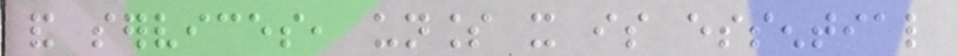and services, unless it is essential
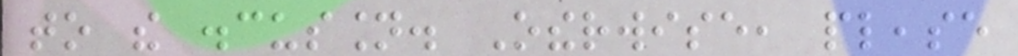to the discussion. Otherwise, please
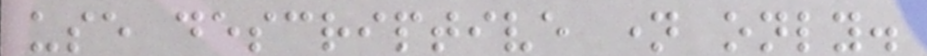use descriptive name only.
